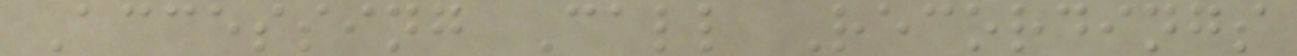Accessing Call Recordings
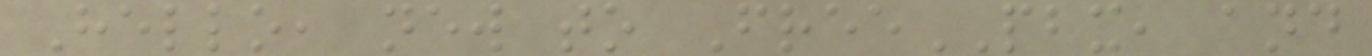Hello, new to FreePBX, and
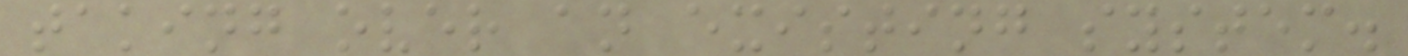taking over an existing system.
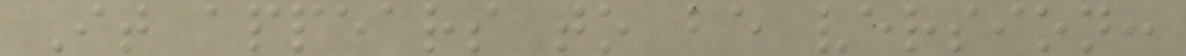It appears to be version:
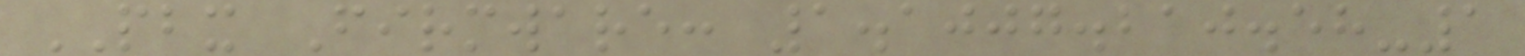PBX Firmware: 1.1007.210.58-1
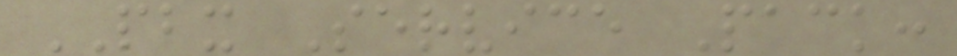PBX Service Pack:
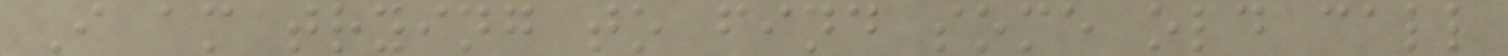I am trying to find some old call
